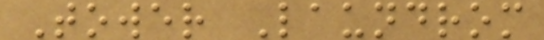Tower Laundrom
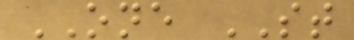ONE ST
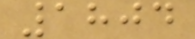1804
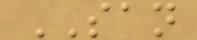SAN
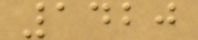1420
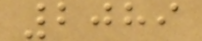2089
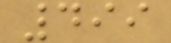499
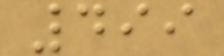499
